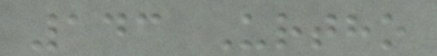143 Urtho
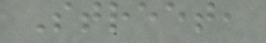Street,
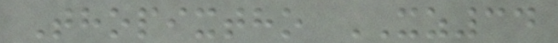Thopixtho XZ34
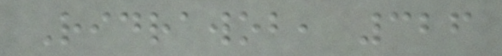Ridrawob, 326
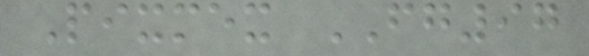Pixmex FG97
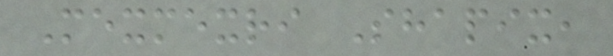Mexmexri Shapix,
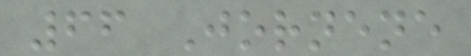66 Jornene
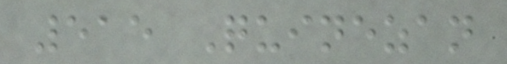515 Quinezan
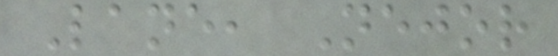Lane, Nejor
